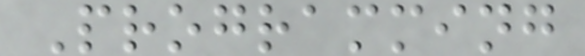Programming
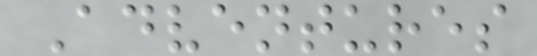Adventures
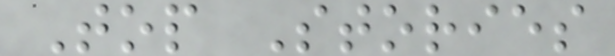Top Stories
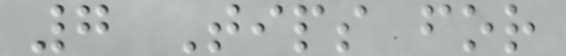7 Tips for
